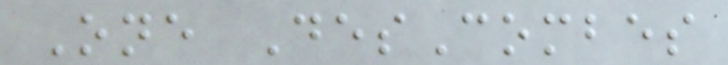One DesCombes
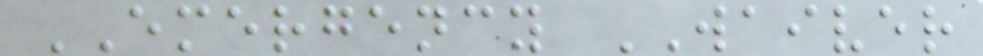EMERGENCY WAIVER
